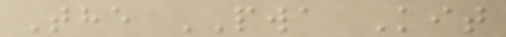The PWA Kit
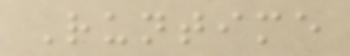Runtime
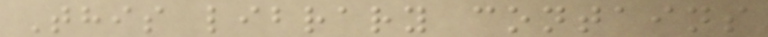This library contains
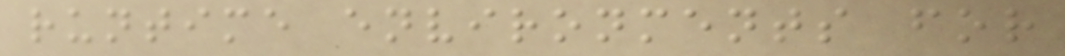runtime environments for
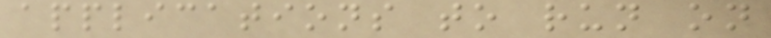applications to run on
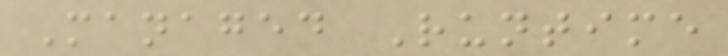Managed Runtime
